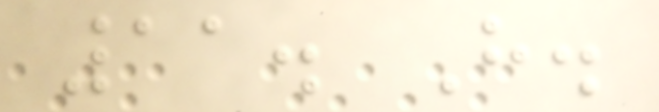11. H.
